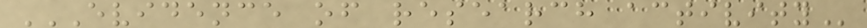EVIDENCE OF RESEARCH ACTIVITY
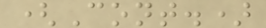(Cont.)
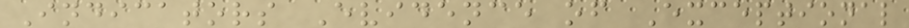Indicators Evidence of Exceptional
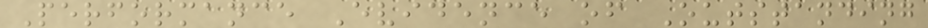Performance Evidence of Outstanding
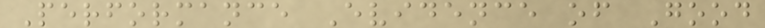Performance Evidence of Good
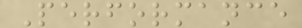Performance
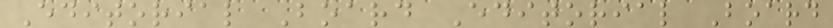Editorial Board Editorial Board
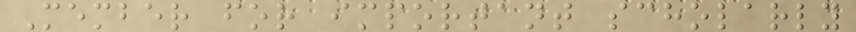Member for important scholarly
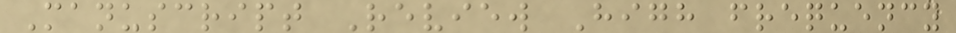Manuscript Review High frequency
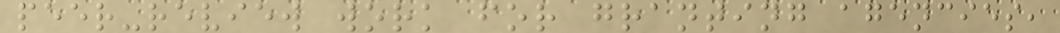peer-review work for granting agencies,
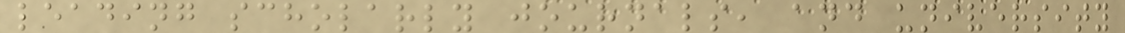leading scholarly journals, and university
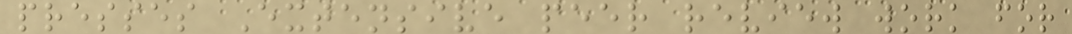presses Extensive peer review work for
